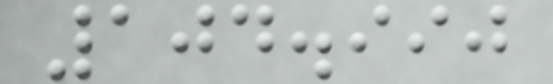104.990
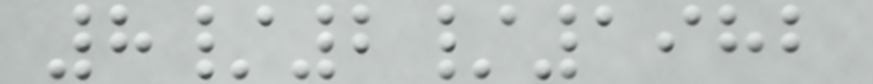8/2/1982
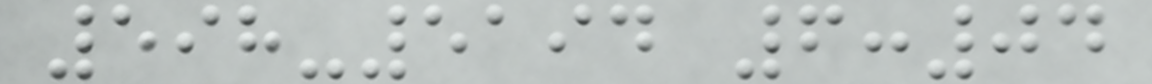598-5194 6:04
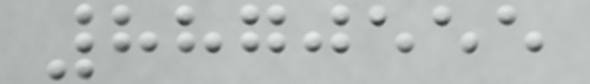8870555
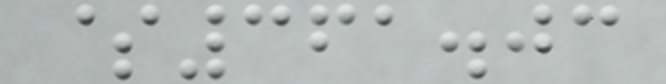$361.03
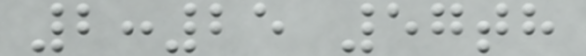2:25 57th
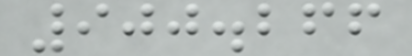900.266
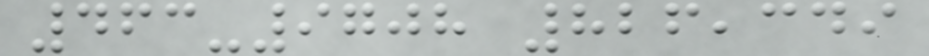463-9708 826,349
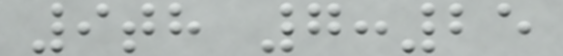9th 7:25
